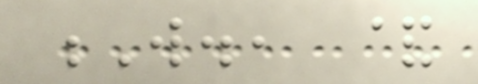W., &
